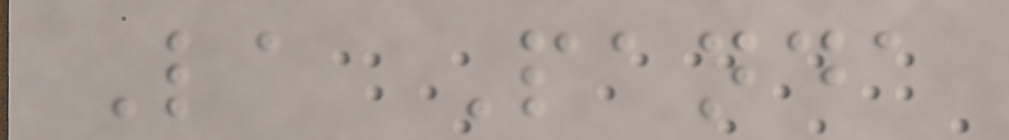La Panda
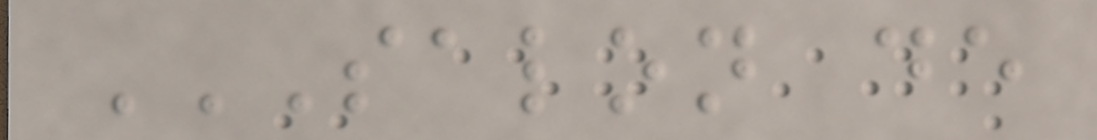SALON DE
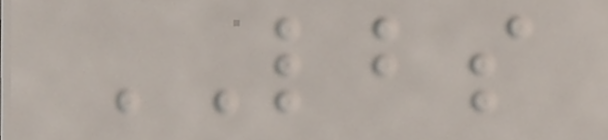LBS
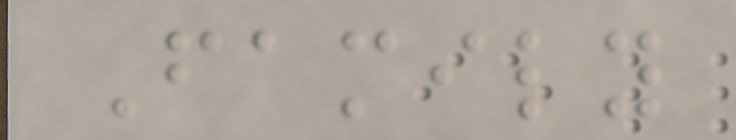Family
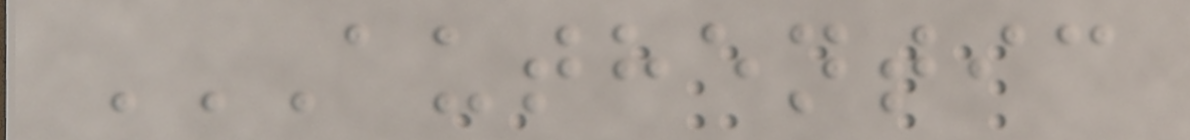AUTHENTIC
